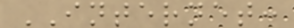INTERNET:
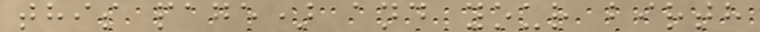this page) and your birth
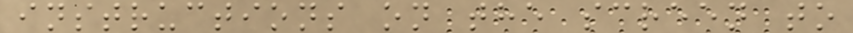instructions on the screen to
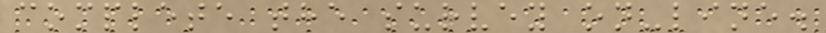complete the survey on-line.
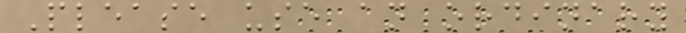Please use an ordinary
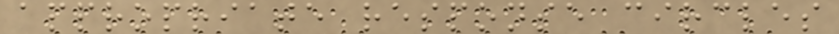appropriate response circles
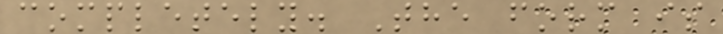completely. The form is
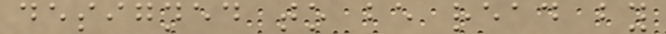designed to be read by
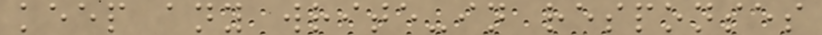keep any write-in responses
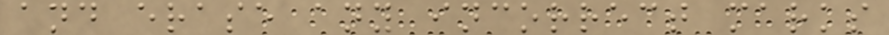and erase any incorrect marks
